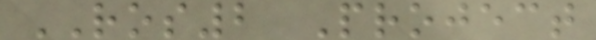ROS2 Project
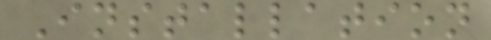Installation
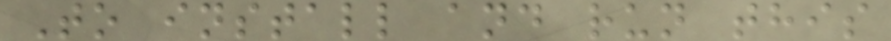To install and run this
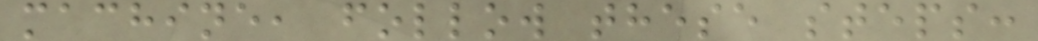machine, follow these steps:
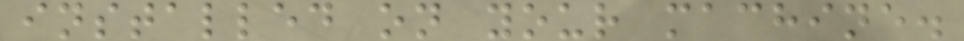installed on your machine.
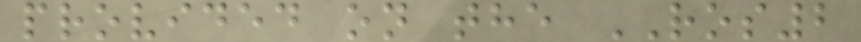provided on the ROS2
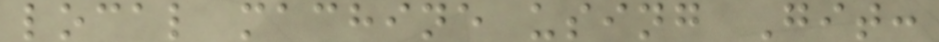local machine using Git:
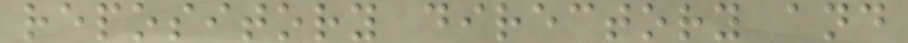repository directory and
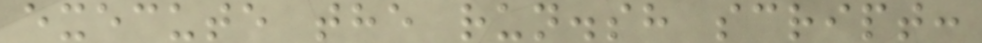execute the run.sh script:
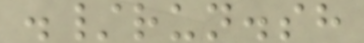./run.sh
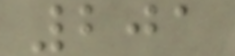201
